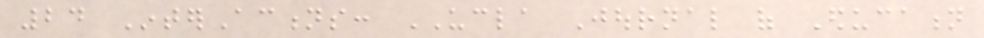24 InterActions: UCLA Journal of Education
